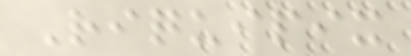Riquipix
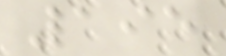195
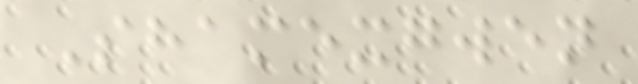Shamexgwen
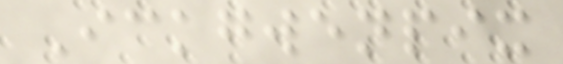Ickgwenpix
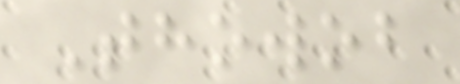Thowob
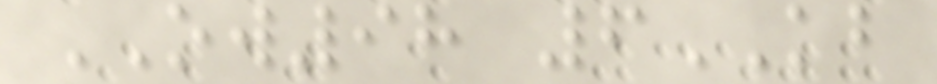OW98 6KB
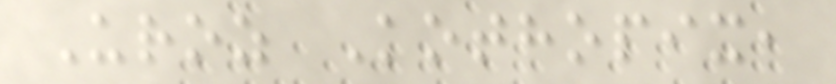Uroz Kothopix,
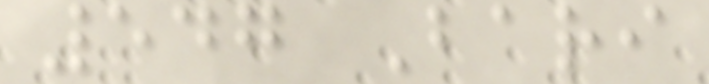547 Bari
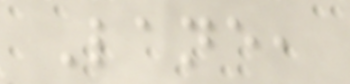Lane,
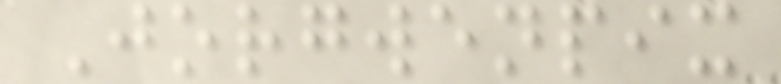Jorgwenpix
